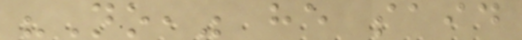"No," he said
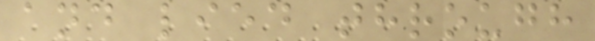and lied through
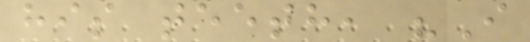his teeth, "I
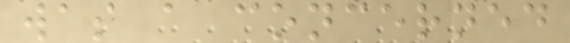was a concerned
